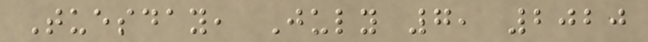Tuesday, July 7, 2020
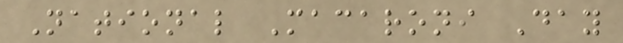National Macaroni Day
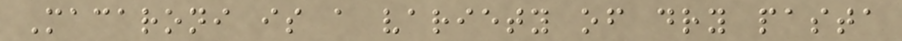Macaroni is a variety of dry pasta
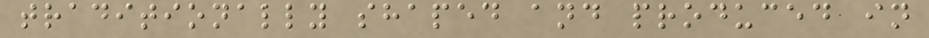traditionally shaped and produced in
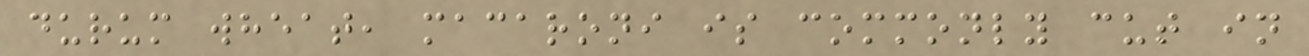durum wheat, macaroni is commonly cut in
